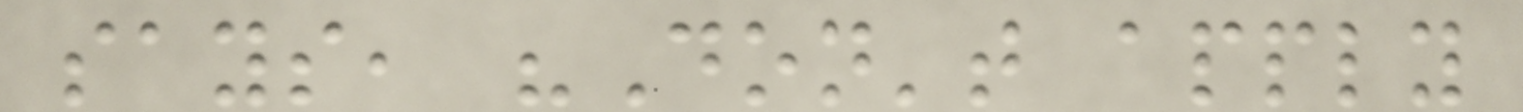says, "Don't apply
